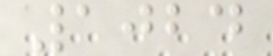1024
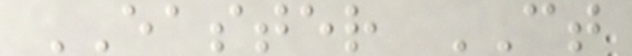EASTER CT
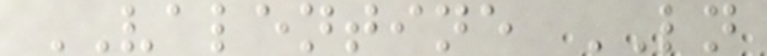VALENTINE LN
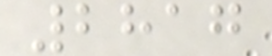2817
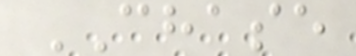CHASE
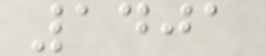1401
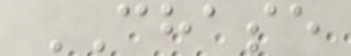CHASE
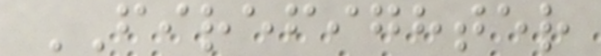FIREFIGHTER
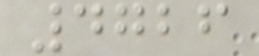4726
